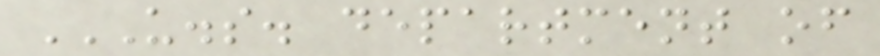U.S. DEPARTMENT OF
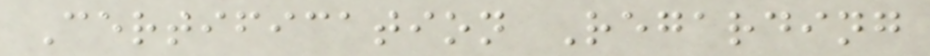Certification Regarding
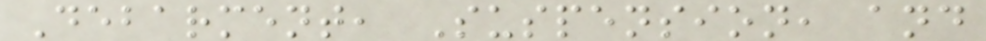Debarment, Suspension, and
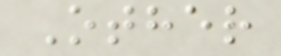Other
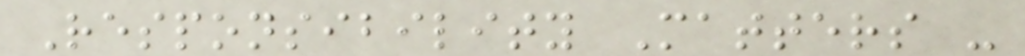Responsibility Matters -
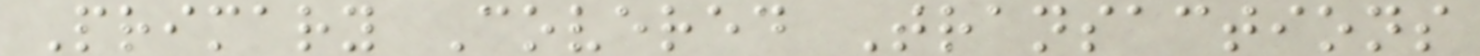Primary Covered Transactions
